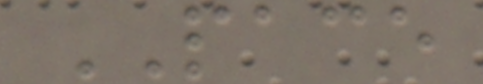PACE
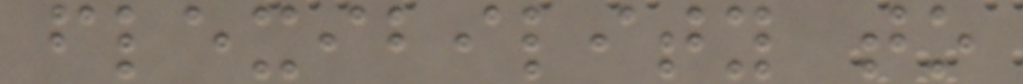flexibility to
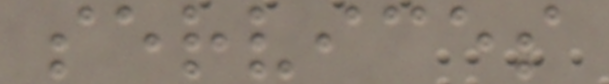services
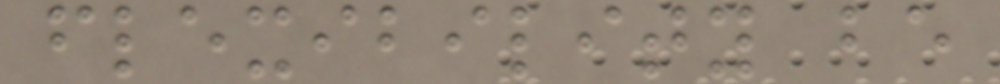flexibility be
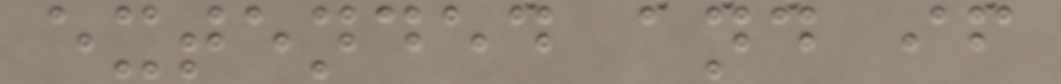extended and if
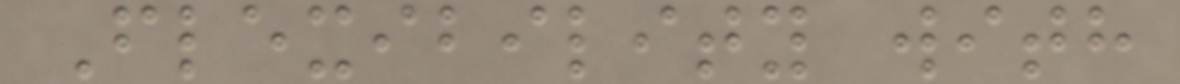Flexibility with
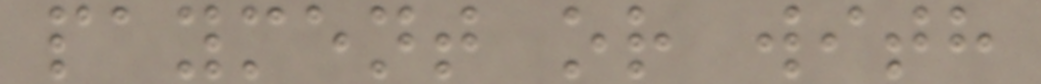payment or with
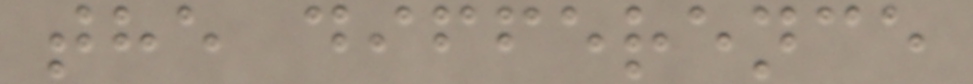the difference
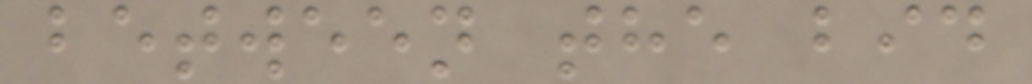between the bid
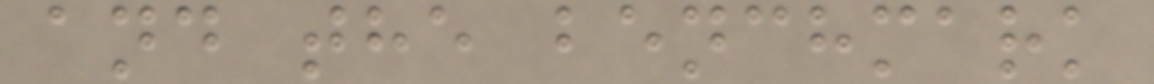and the benchmark
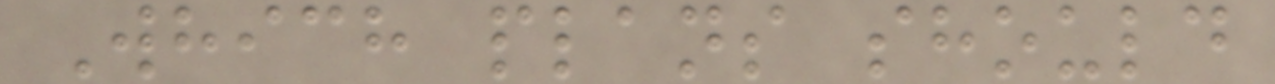Which plans should
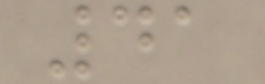41
